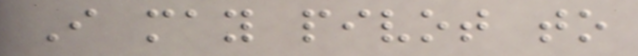I may pivot to
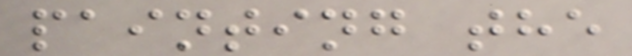painting the
